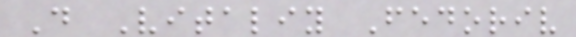D Vitaliy Fedoriv
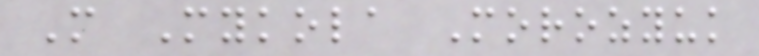M Mykola Morozyuk
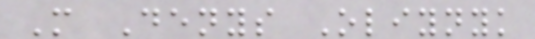M Denys Oliynyk
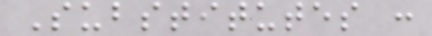Substitutes :
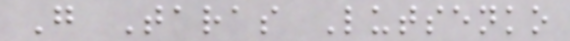G Taras Lutsenko
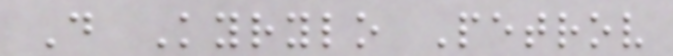D Kyrylo Petrov
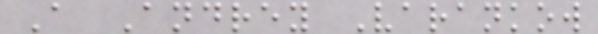A Andrey Varankow
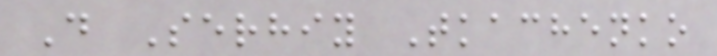D Serhiy Tkachenko
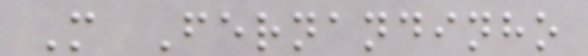M Fernandinho
